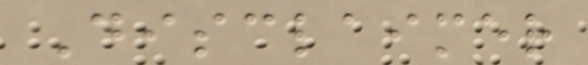Disclaimer
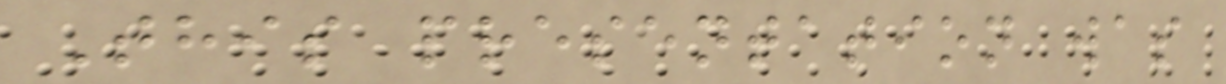This presentation was
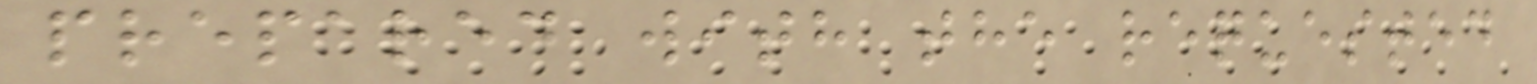prepared with the requested
